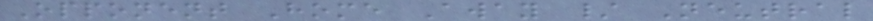Opponent Home Away / Neutral
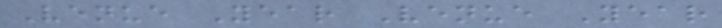Venue Year Venue Year
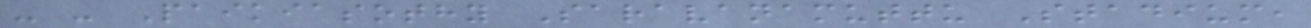- - Paikiasothy Saravanamuttu Stadium,
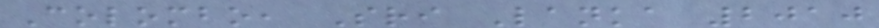Colombo, Sri Lanka 2010
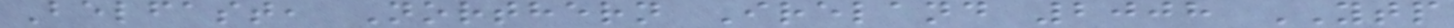Belfast, Northern Ireland 2008 YTP
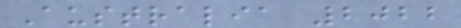Australia 2022
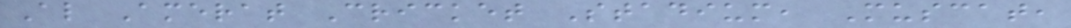Al Amerat Cricket Stadium, Muscat,
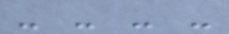- - - -
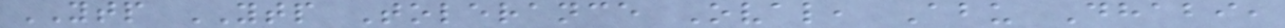YTP YTP Tolerance Oval, Abu Dhabi,
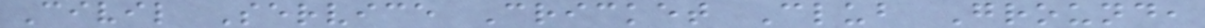Civil Service Cricket Club Ground,
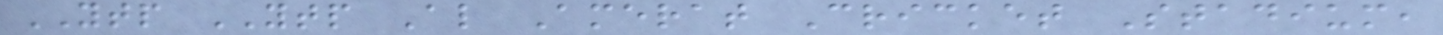YTP YTP Al Amerat Cricket Stadium,
